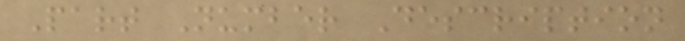Part Number Description
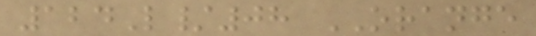124L/08 ORANGE
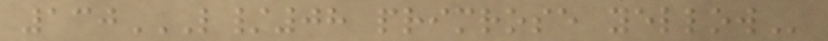130L/08 PRIMROSE YELLOW
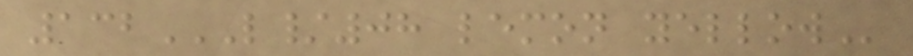132L/08 LEMON YELLOW
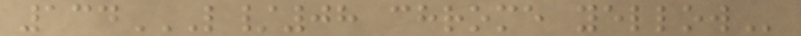134L/08 CHROME YELLOW
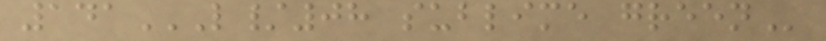141L/08 SUBLIME GREEN
